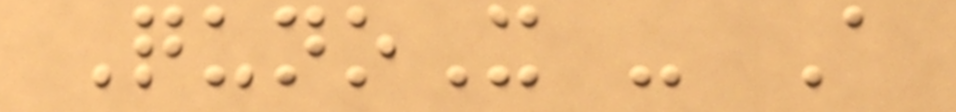QunoX - A
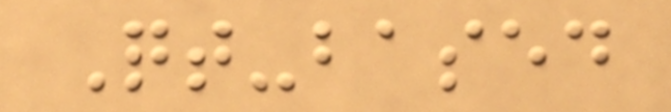Qt-based
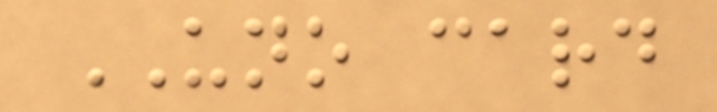UNO card
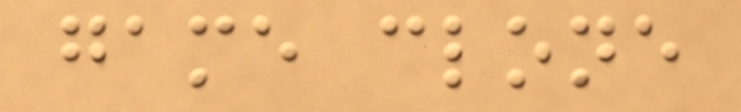game clone
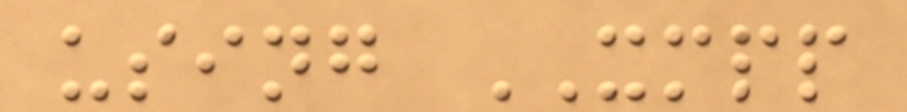using XMPP
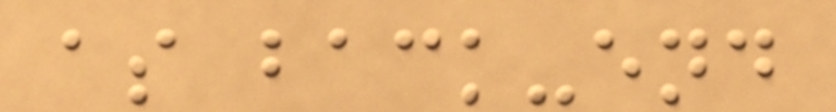as back-end
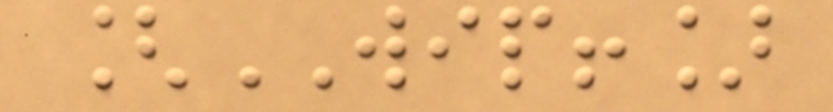[WIP!]
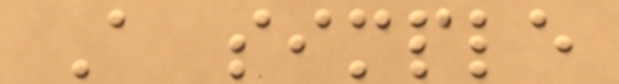A simple
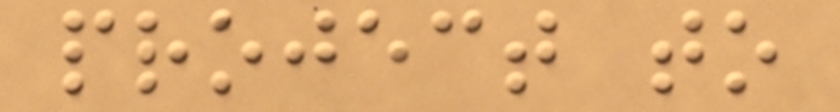project to
